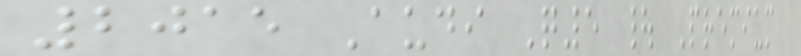2015 Audi Q5 | Premium
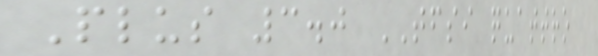Plus 3.0 TFSI quattro
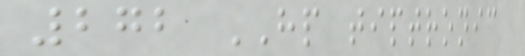272 HP tiptronic
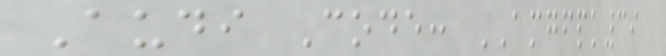Audi Code: AMGFPK39
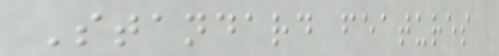Standard features
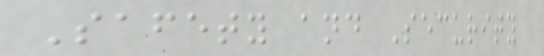Safety and Security
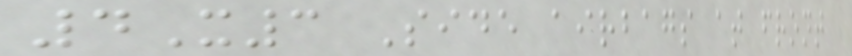4X3 Side airbags at front
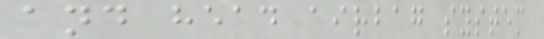and head airbag system
